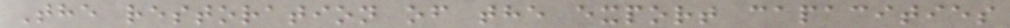The restoration of the export capacities
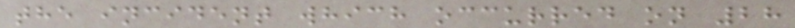the incident which occurred on 28
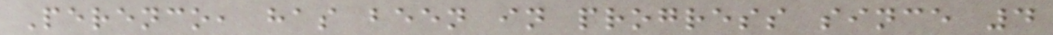Perenco, has been in progress since 4
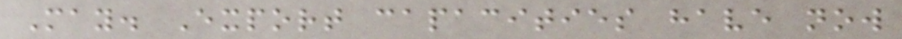May. Export capacities have now
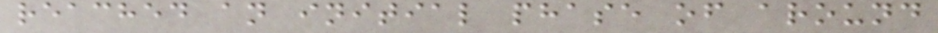reached an initial phase of around
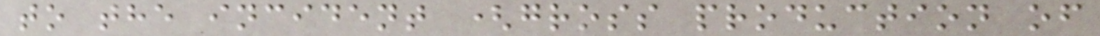to the incident (gross production of
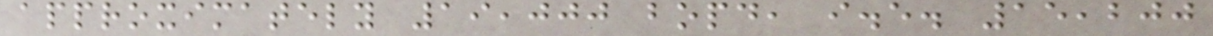approximately 19,000 bopd, i.e. 15,200
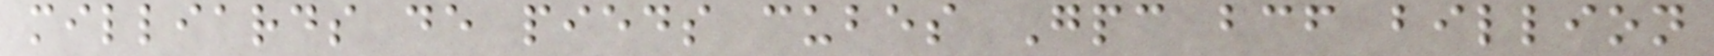milliards de pieds cubes Gpc bcf billion
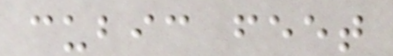cubic feet
